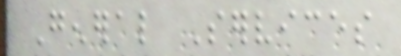General Services
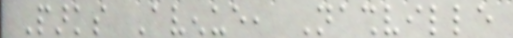Parks Avenue, Nashville
